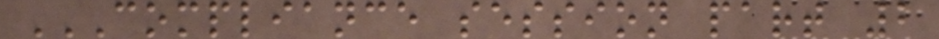COMPLIANCE SESSION PART 2
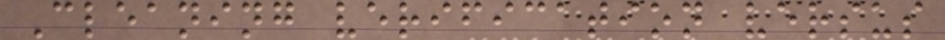Cleaning verification versus
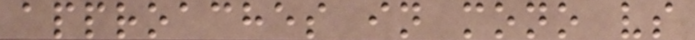approaches in mono vs
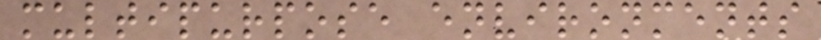multipurpose environments
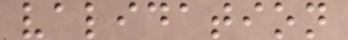validation
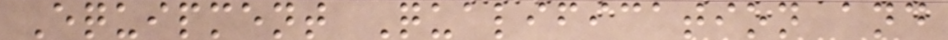Equipment Qualification and
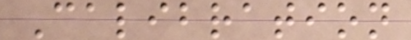Calibration
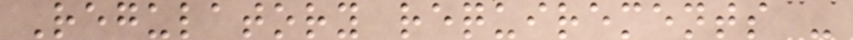Regulatory requirements -
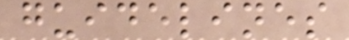guidelines
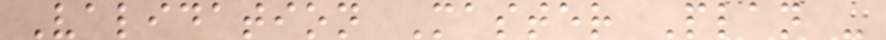Validation Master Plan -
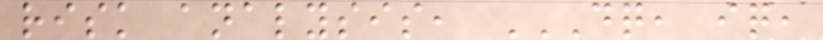risk analysis, DQ, IQ,
